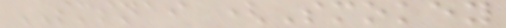SMSNAI (Smokey
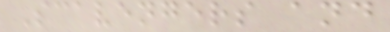Scavengers and
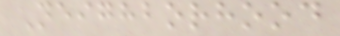Neighborhood
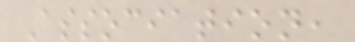Association,
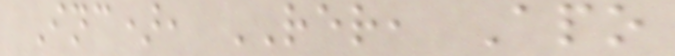Inc), RER, Apo
